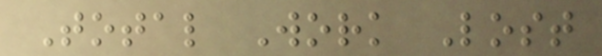Total Work Lost
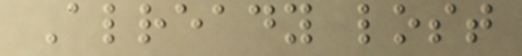Already lost
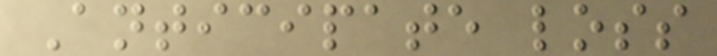Anticipate loss
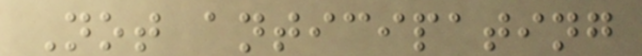Not anticipating
